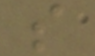s
